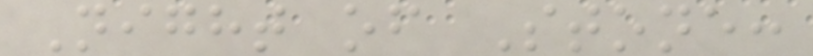Night of Stone:
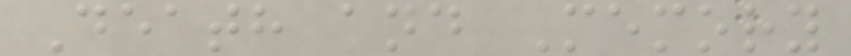Death and Memory
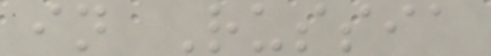in Russia
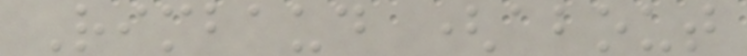Rimbaud (about
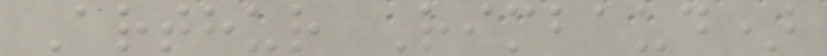Arthur Rimbaud)
